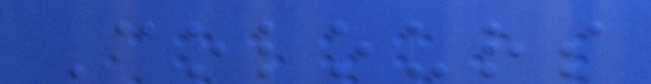Colours
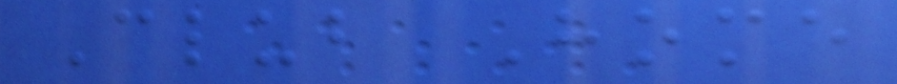Club Home
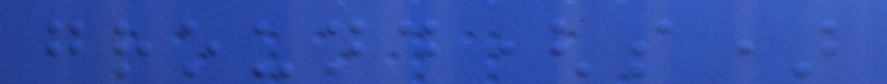ground(s)
